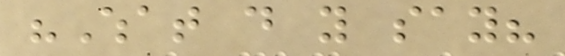"What do you say?
